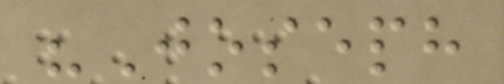"Joseph
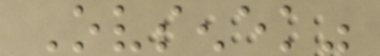Ovsenek"
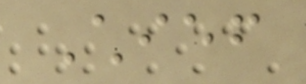Chief
